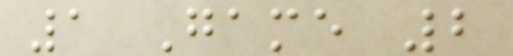1 Game 2
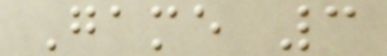Game 3
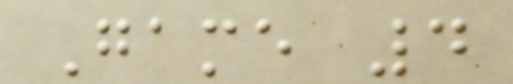Game 4
